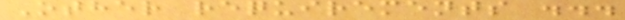Other requirements ...
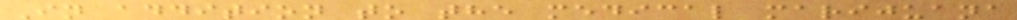In addition to the medical marijuana
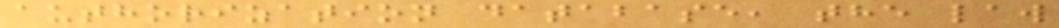authorization database, the law
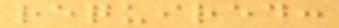required:
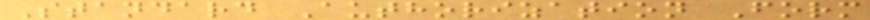Standard Authorization Form
